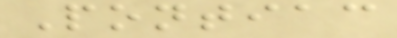Pontiac
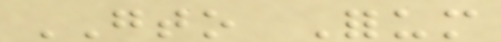GTO Forum
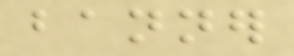banner
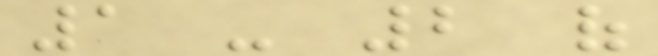1 - 2 of
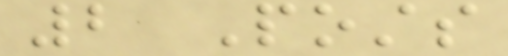2 Posts
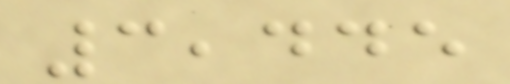3,445
